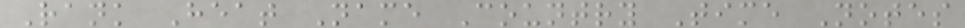Rank Heat Name Country Time Notes
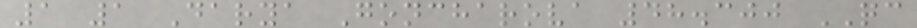1 1 Darya Goncharova 48.300 QC
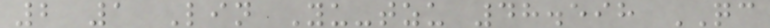2 1 Lin Yu-tzu 48.598 QC
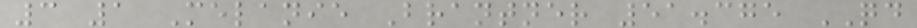3 1 Melanie Brantner 51.375 QD
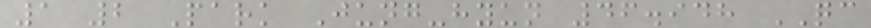1 2 Park Jung-hyun 46.948 QC
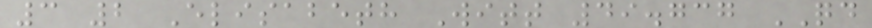3 2 Elisabeth Witt 49.737 QD
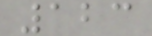123
